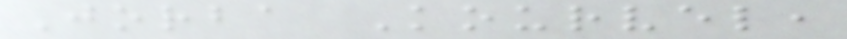Jorba Kourvel,
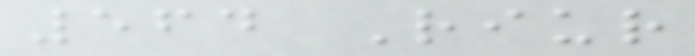564 Riur
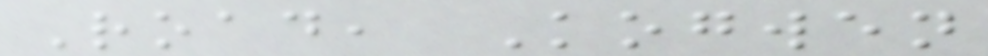Road, Kogwen
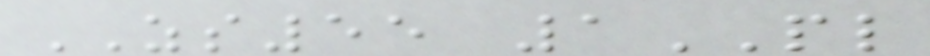ZS55 1PL
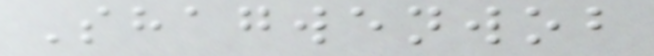Shagwenwob
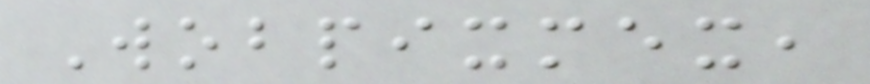Wobpixmex,
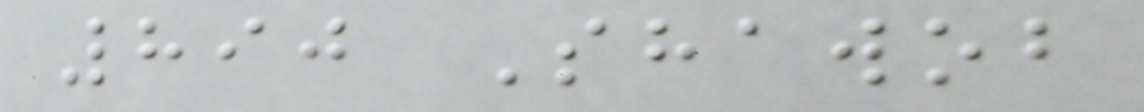890 Shawob
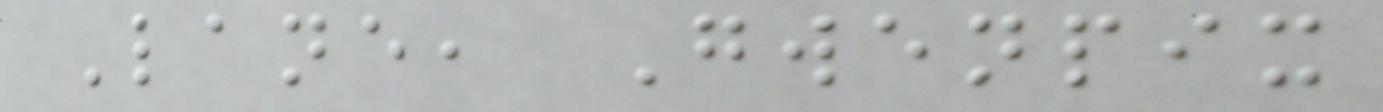Lane, Gwenpix
